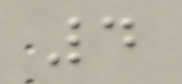4
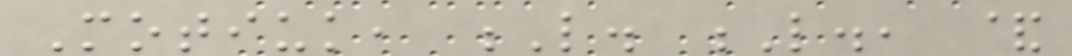Motiuk, L. L., &
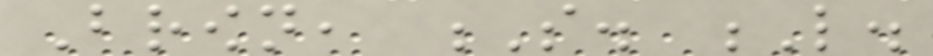Brown, S. L.
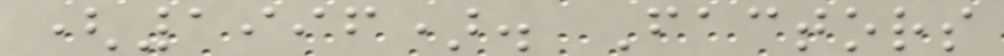(1996). Factors
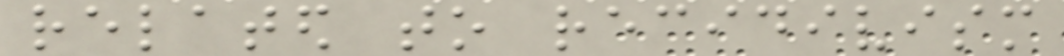related to recidivism
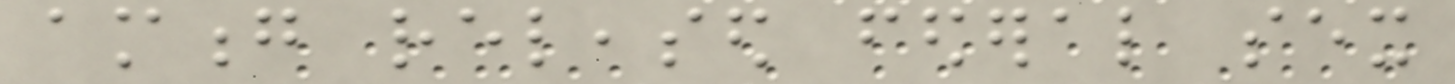among released federal sex
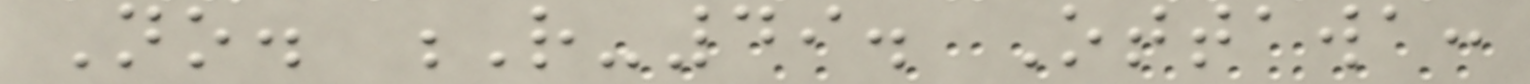No. R-49. Ottawa:
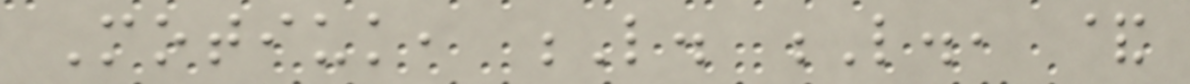Motiuk, L. L., &
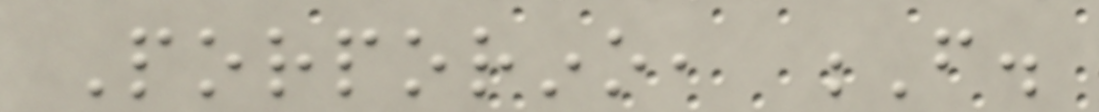Porporino, F.
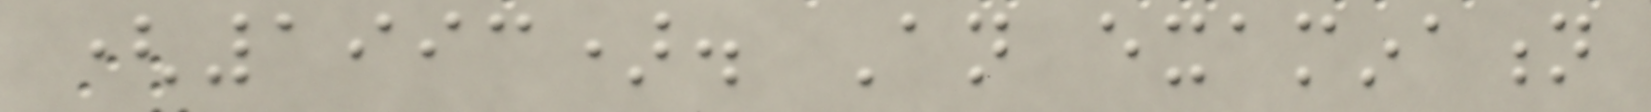(1993). An examination
